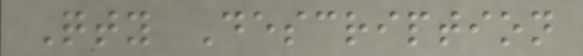Qty Description
